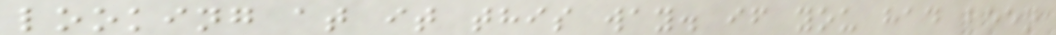looking at it this way. if you had been
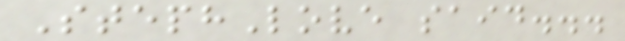StephLove said...
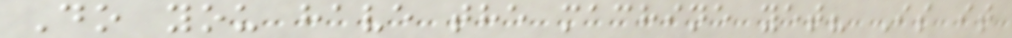Do you have the machine yet? Is it
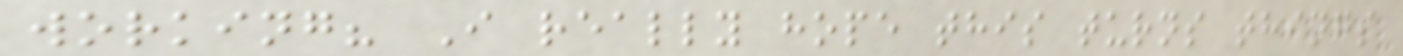working? I really hope this turns things
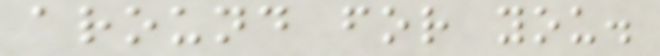around for you.
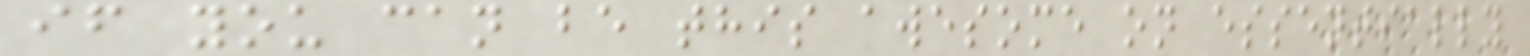if you can be this awesome on essentially
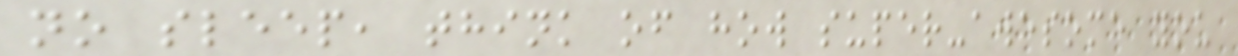no sleep, think of how super-awesome you
